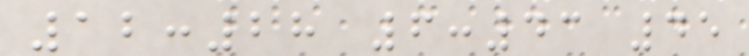12:28 6:43 45
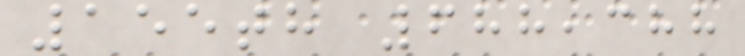155th 688,388
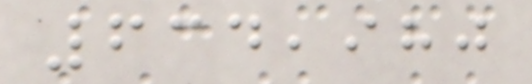634,980
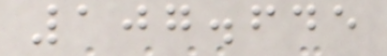107.645
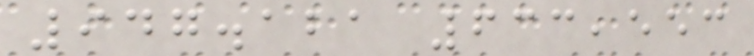947.121 633,553
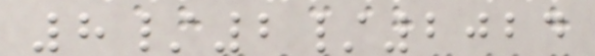8/2/2024
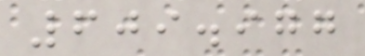609.977
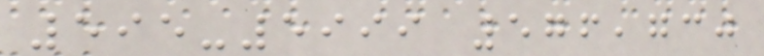595-5999 576,730
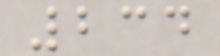234
